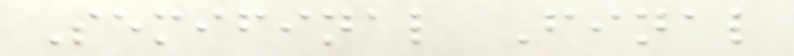Semifinal Final
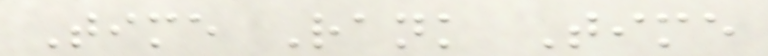Time Rank Time
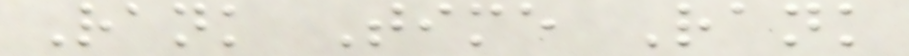Rank Time Rank
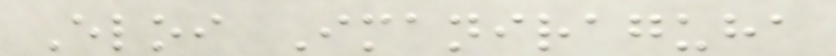Eloi Imaniraguha
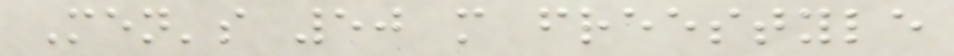Men's 50 m freestyle
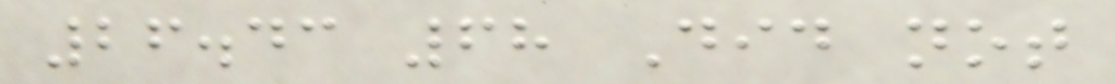26.43 68 Did not
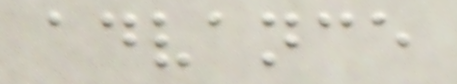advance
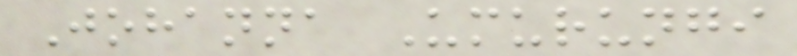Johanna Umurungi
